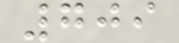709
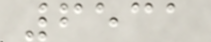6531
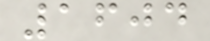1604
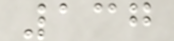137
